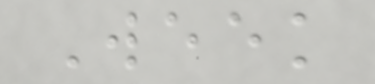Week
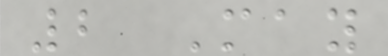2 May
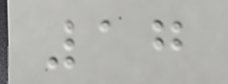17
